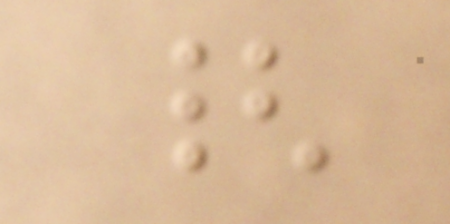{
